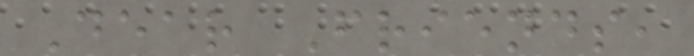Dear Friends,
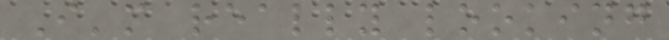I'm really looking
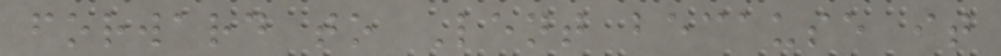forward to Lent because it
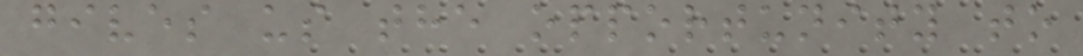gives us the opportunity to
